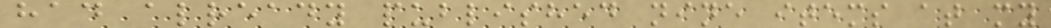had already published nine items at my
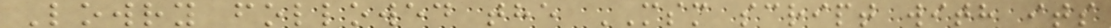Lowry followed the MSM script with its
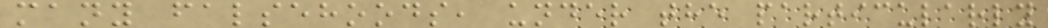many falsehoods, under the particularly
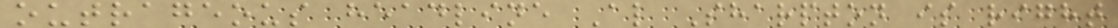outrageous headline Al Sharpton is right
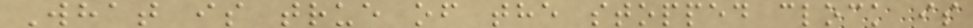What is true of the stopped clock is
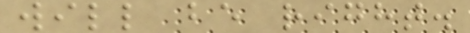will be right.
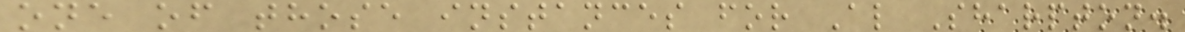one of those instances for Al Sharpton.
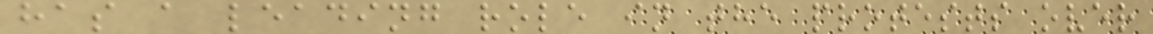has a leading role in the protests over
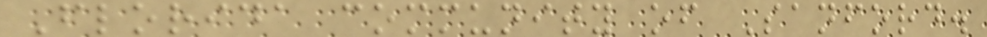Florida community of Sanford.
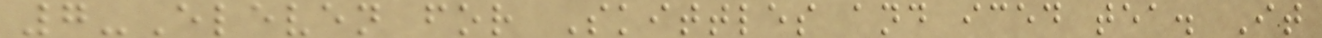7-Eleven for Skittles and iced tea. It
